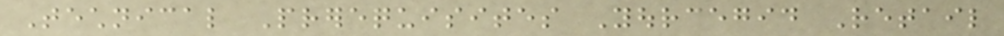Technical Prerequisites Yourcegid Retail
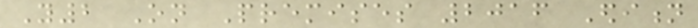Y2 On Premises 2016 Edition
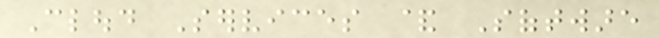Cloud Services & Software
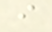i
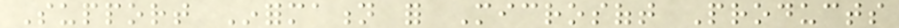Support Information for Microsoft Products
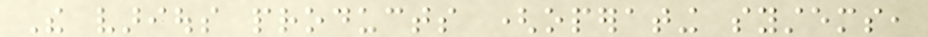The various products (operating systems,
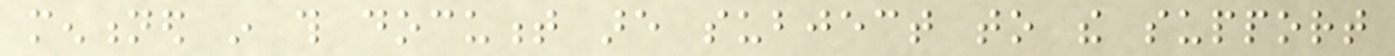mentioned in this document are subject to the support
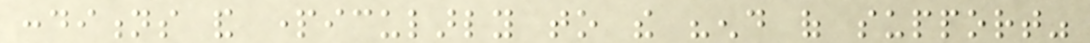conditions and particularly to the "end of support"
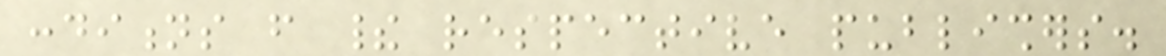conditions from their respective publishers.
